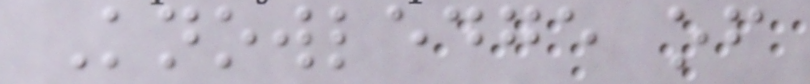Knowledge of
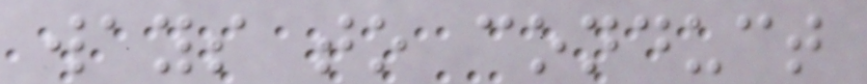ways to conduct
